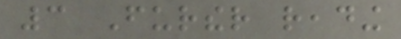3 Further reading
